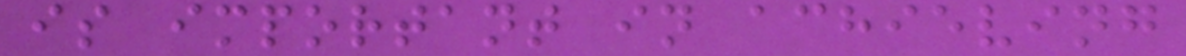is important in achieving
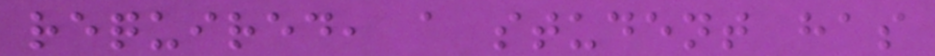required, a student has
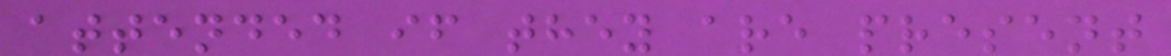attended if they are present
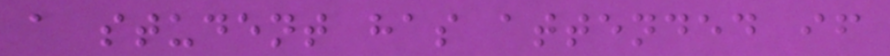a student has attended if
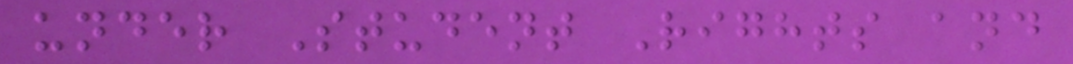under Student Rights and
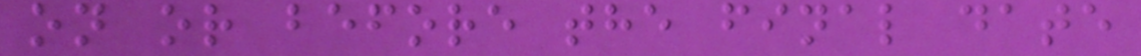on or before the final date
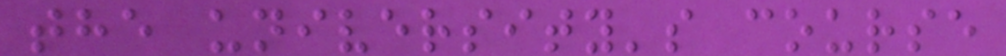the university's course
